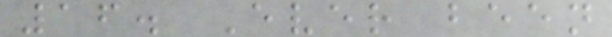16. Ever been
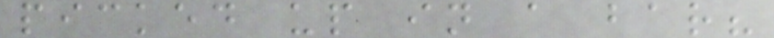picked up in a bar?
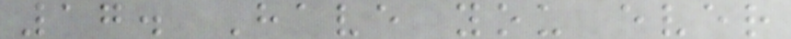17. Have you ever
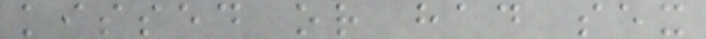kissed or had sex
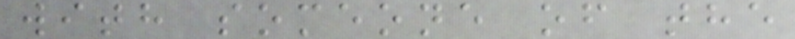with someone of the
